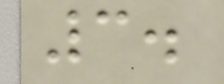3.
